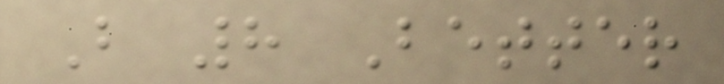B 8 Better
